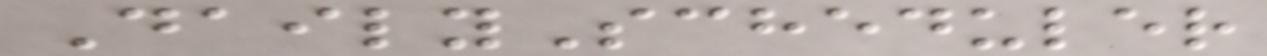DailyScheduler
